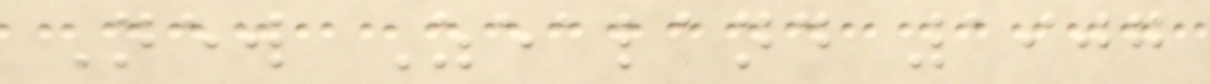New Zealand 1907
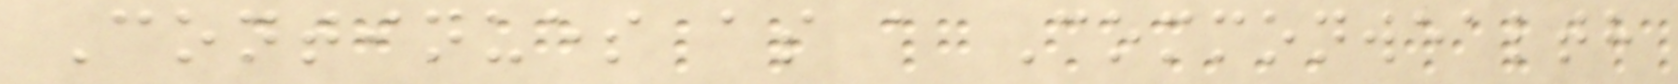Continues as a Commonwealth
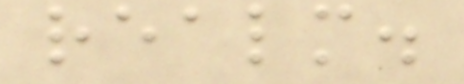realm.
